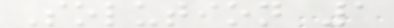Solution 1
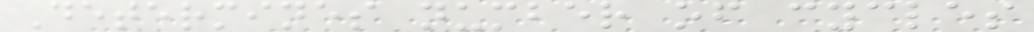Determines number of cycles
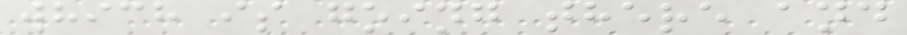which is going there and
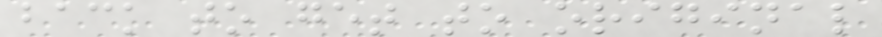back to get to original
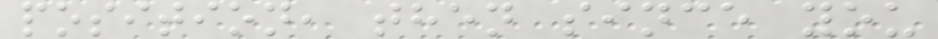position, then since you
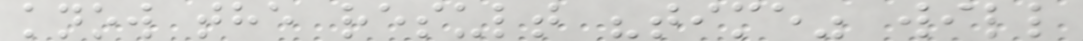know the result "time" will
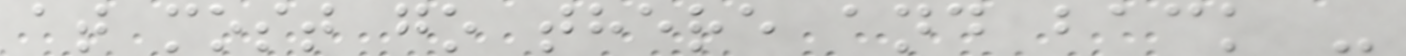at most go there and back -
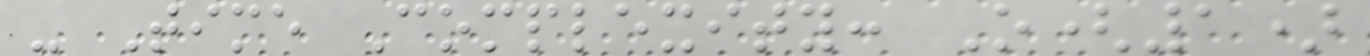- Time Complexity: O(1)
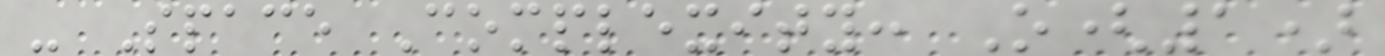- Space Complexity: O(1)
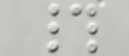#
